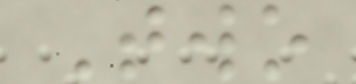Two
